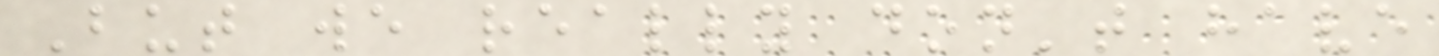But we really don't have
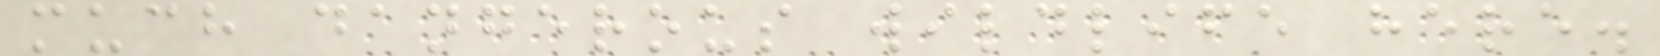much dangerous wildlife here.
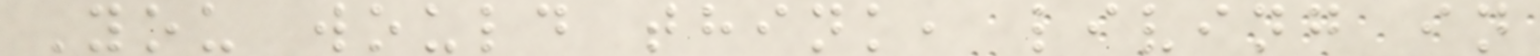You would think, living in
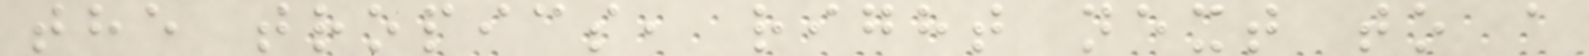the tropics, right next to a
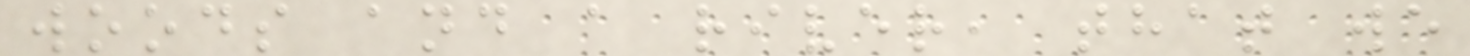woods and a river, that we
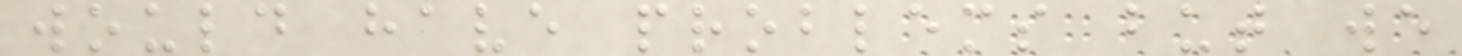would have problems but we
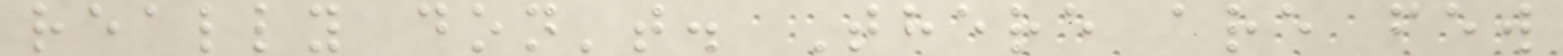really don't. There are few
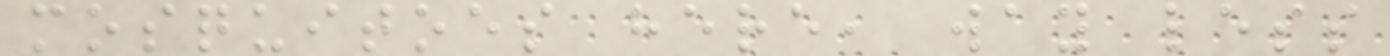mosquitoes here, way less
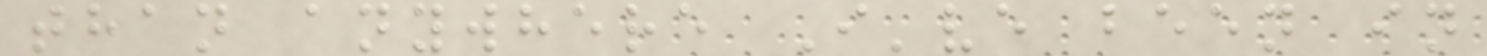than anywhere I've been in
